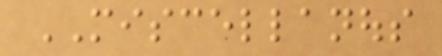MISCELLANOUS
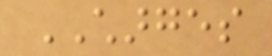CHARGES
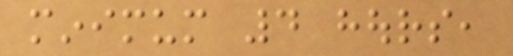minimum 4 hours,
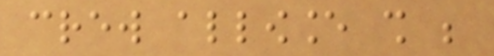crew allowance shall be
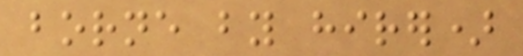borne by hirer)
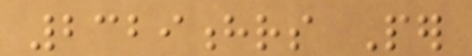2329hrs Per
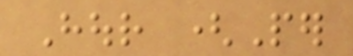Hour (Per
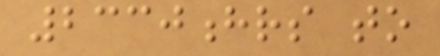2330hrs to
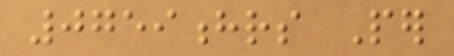0759hrs Per
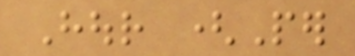Hour (Per
